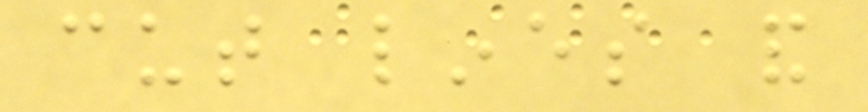cut lines and
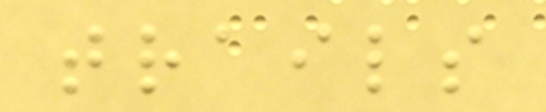trails
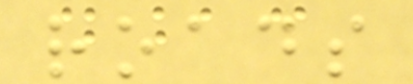roads
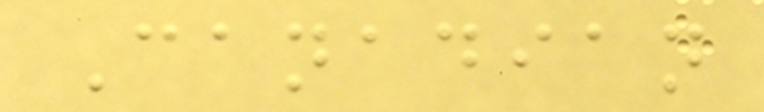Canadian
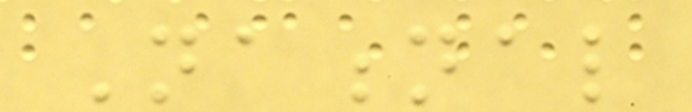National
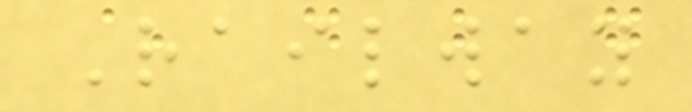Railway
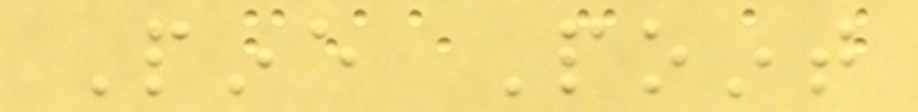Pine Point
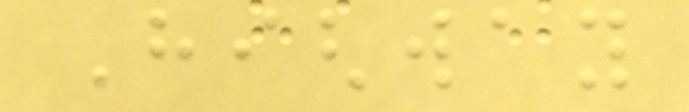Highway
